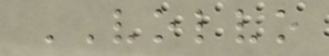VOLVO
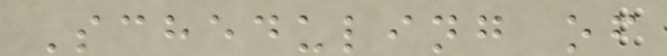Scheduling of
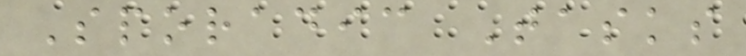Sporadic Tasks
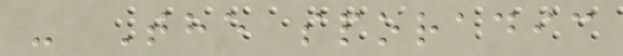- The sporadic
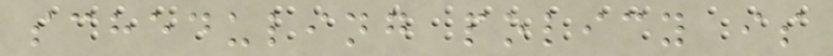scheduling policy is
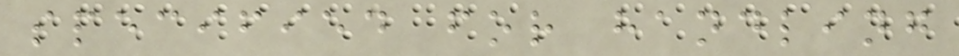specified for handling
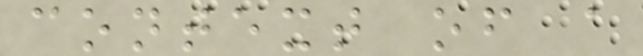context of a
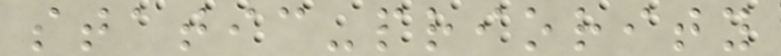static-priority
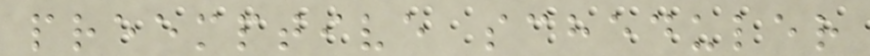preemptive scheduler
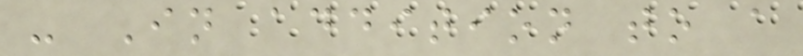- In addition to a
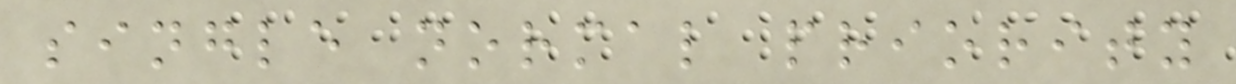single normal priority
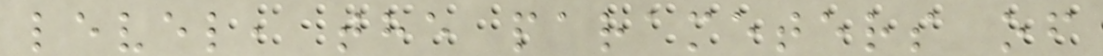level, the parameters of
